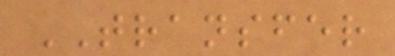TRANSFER
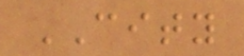CITY
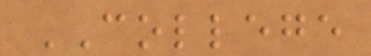COLLEGE
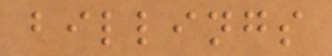billings
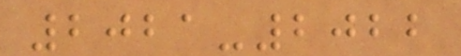2021-2022
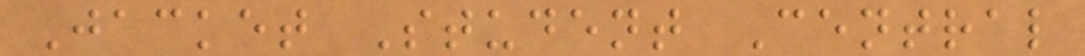Jacket Student Central
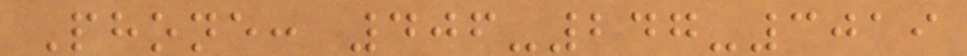Phone: 406-247-3019
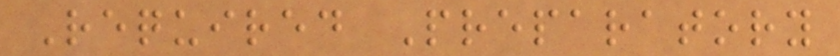Required Preparatory
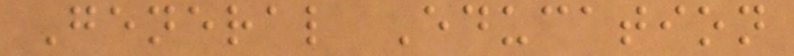General Education
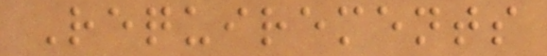Requirements
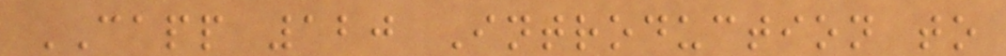CAPP 120 Introduction to
